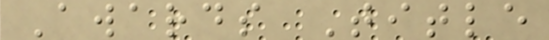Awards Title
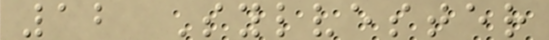12 Sylvester
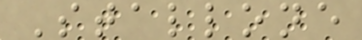Stallone
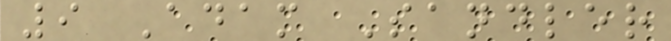9 Adam Sandler
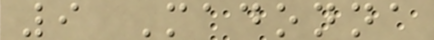9 Madonna
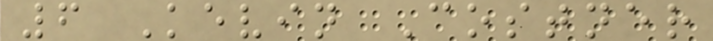6 Kevin Costner
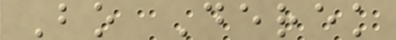Bo Derek
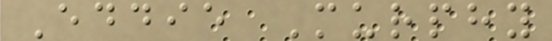Eddie Murphy
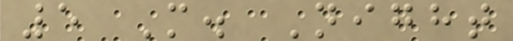5 M. Night
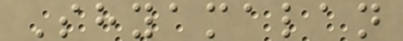Shyamalan
